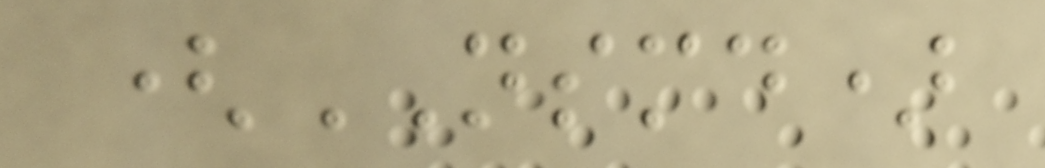(NSMD)
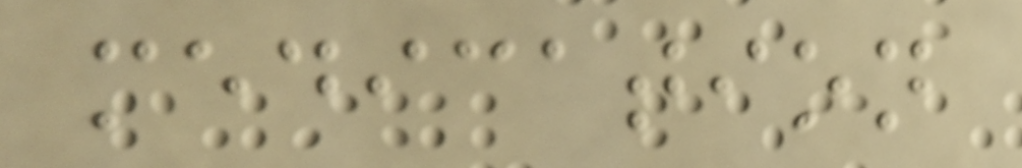medication
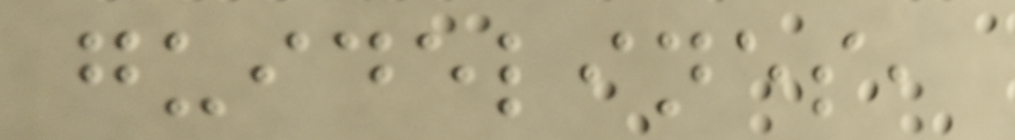guidelines,
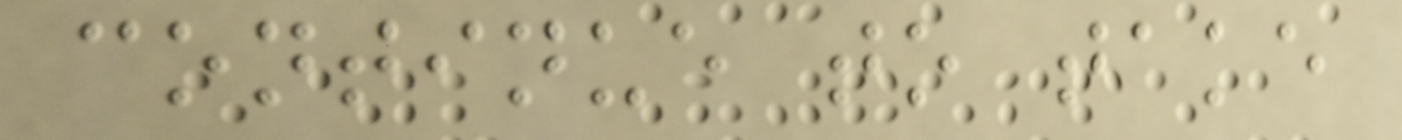continue to take
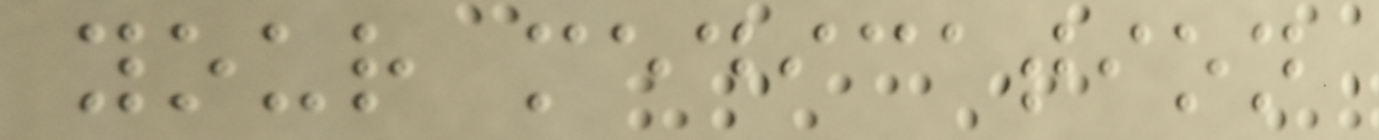your medication
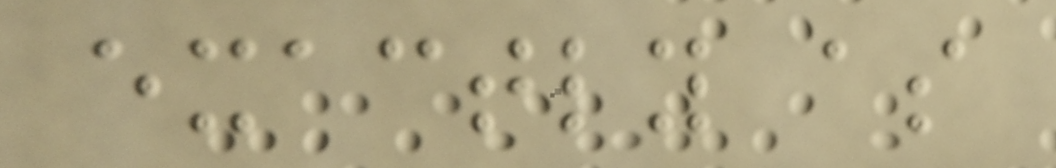exactly as
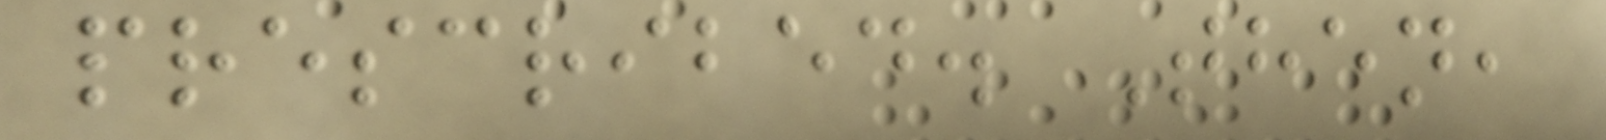prescribed. Then,
